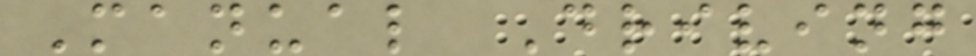Manual Driving
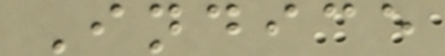Indice
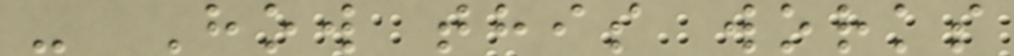- How this works
